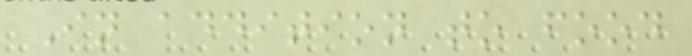In addition to food
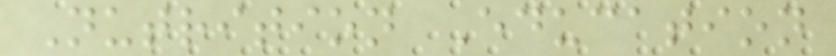Nutrition Education
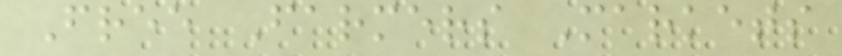Free Farmers Markets
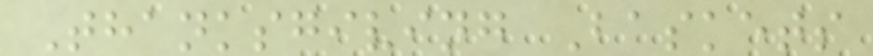Thanksgiving Baskets
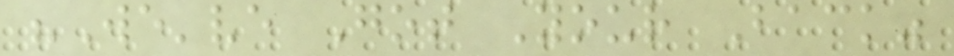"We've Got Your Back"
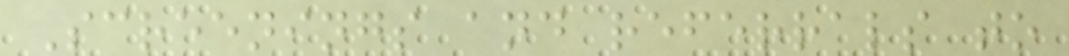Screenings and referrals to
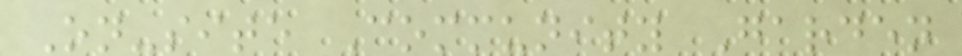On-site Community Garden
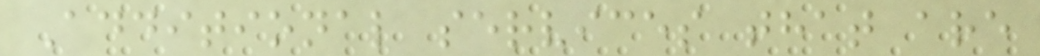Additional services that are
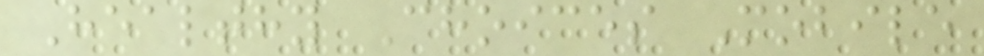Healthy Choices Mobile
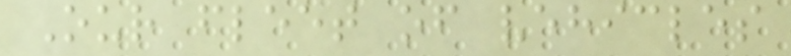Our fleet of vehicles
